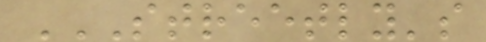STREETLY'S
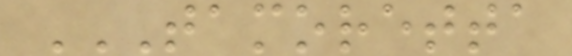TAMORETTA
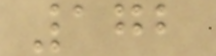172
